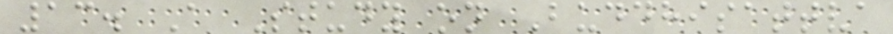13. A Study on Buddhisattva
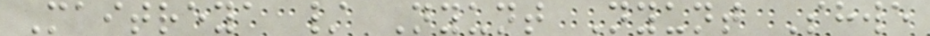Maitreya / Nyunt Nyunt Shwe
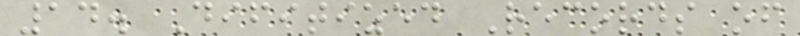14. Difitized Records of
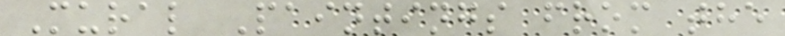Mural Paintings from the
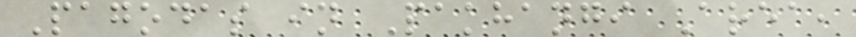Pagodas in Pakhangi Area,
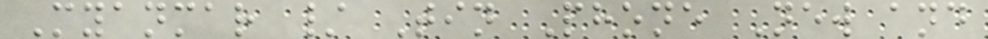Myanmar / Tin Phone New and
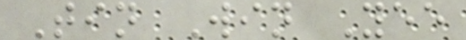Tin Win Yee
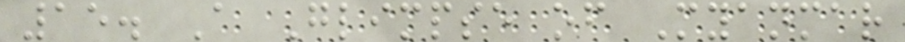15. A Glimpse of Myanmar
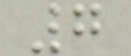7
